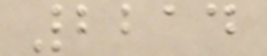2214
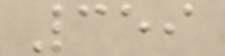359
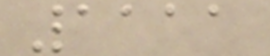1111
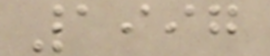1997
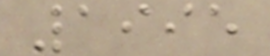1995
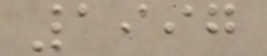1997
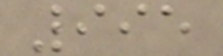995
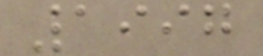1997
